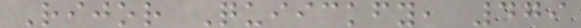Rijor Quiickfy, 479
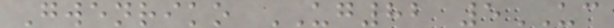Gwenriko UG82 5UC
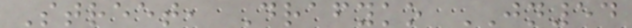Street, Drafyko JN54
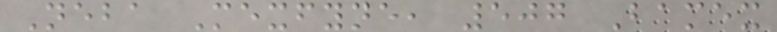Neba Mexfyne, 507 Bamex
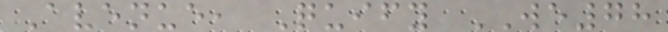Avenue, Quify WE78
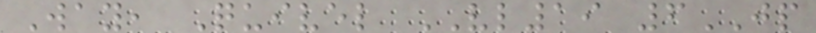Way, Quivel VL19 6JP
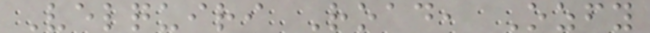Velquiri Road, Ozfy
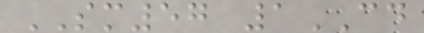SM57 1CD
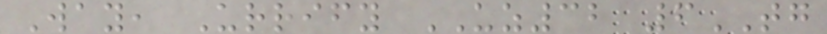Way, Urrify UZ32 6TG
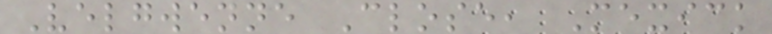Velgwenne Close, Mexick
